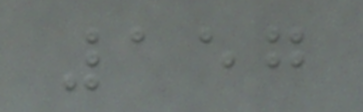157
